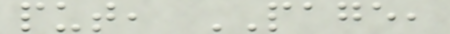put, PAGE,
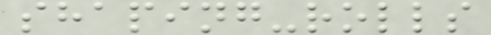shaping-rolls
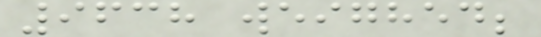9638 weighed;
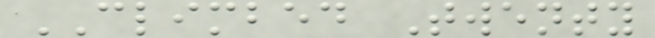CLIMBED Twenty
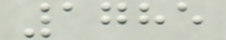1785
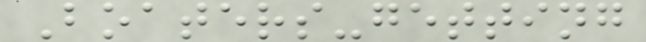Boaters-getting
